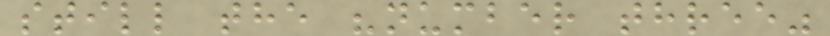still the "number three"
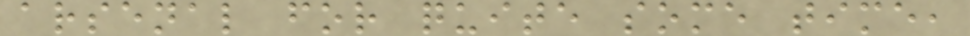arsenal for quite some time,
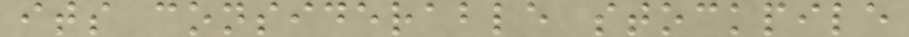its considerable stockpile
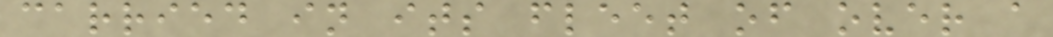carried in its fleet of over a
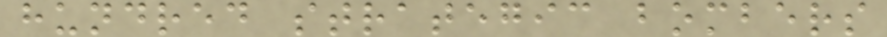hundred strategic bombers
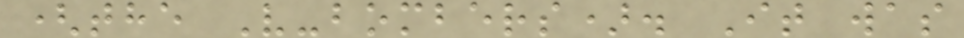(the V-bombers). It was
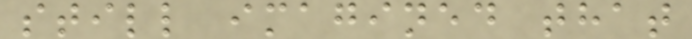still imagined that
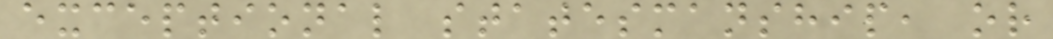exceptional statesmanship, or
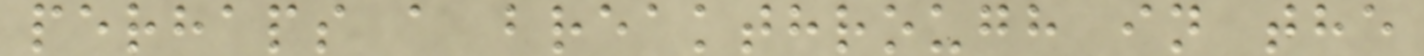perhaps a breakthrough in the
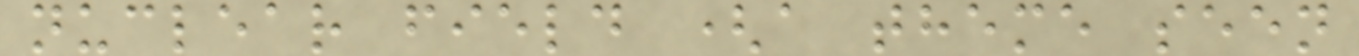nuclear field (a theme seen
